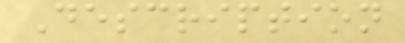Description
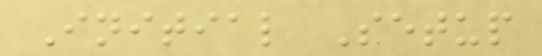Initial Setup
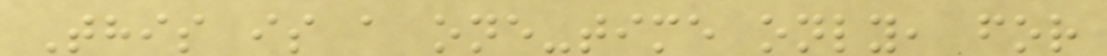This is a one-time only, for
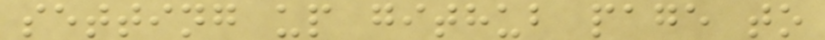setting up github page to
